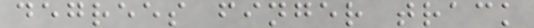degrees finger track
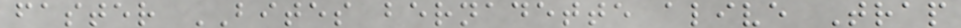faster BITES bernadette alive Trap
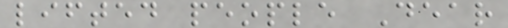lifted people Dear
